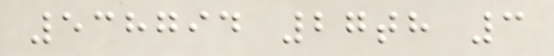538794 27th 3
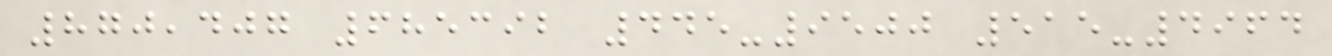870,407 685392 445-9500 515-4964
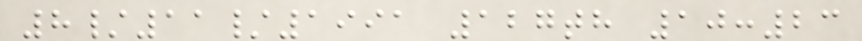8/11/1991 127th 10:23
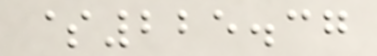$225.37
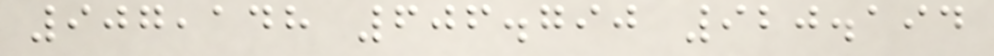907,148 606.790 920.194
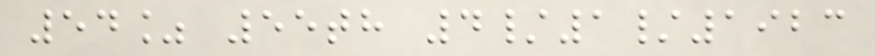54% 55th 4/1/1923
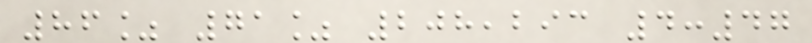86% 71% 208,293 4:47
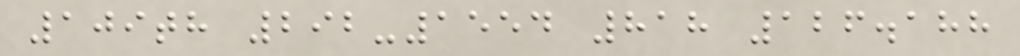109th 292-1554 818 126.188
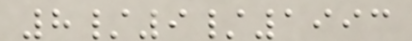8/9/1993
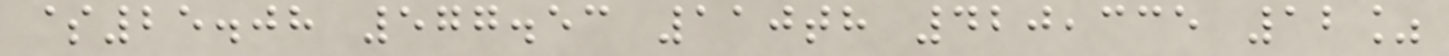$25.08 577.53 110th 420,335 12%
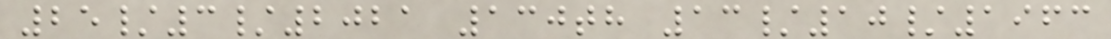25/3/2021 130th 13/10/1963
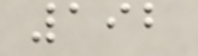192
